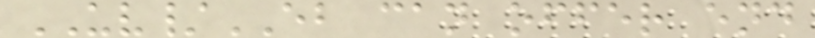UV/EB can offer end
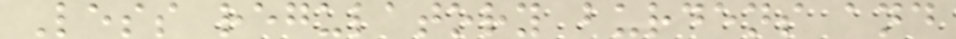Less regulatory burdens and
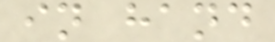in hand
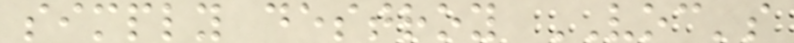simply destroy VOC's
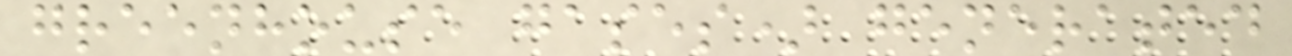greenhouse gases) generated
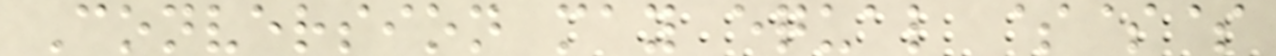Conversion may equal $$$
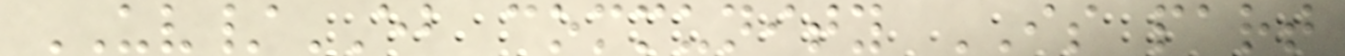UV/EB community IS part
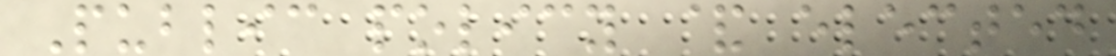Public policy & elected
